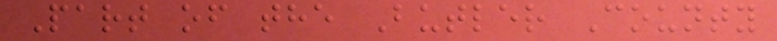Part of the Butler County
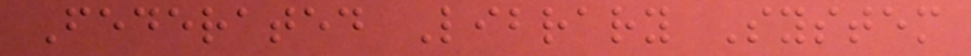Federated Library System
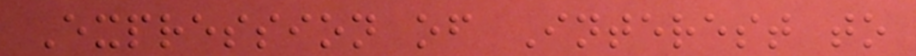Expression of Interest to
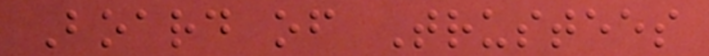Board of Trustees
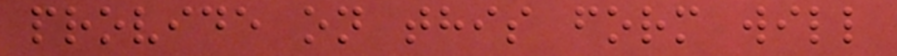provide on this form will
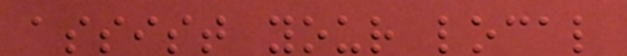assist your local
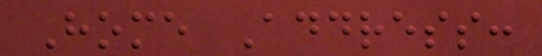Home Address:
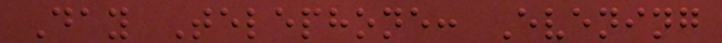Day Telephone: Evening
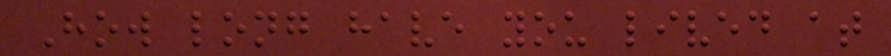How long have you lived at
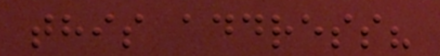this address?
